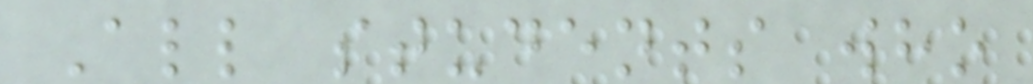All students who
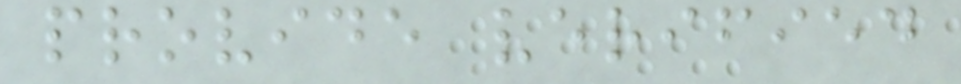provide verified
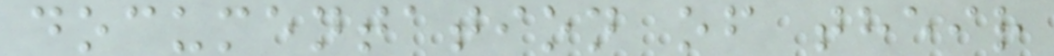documentation of their
